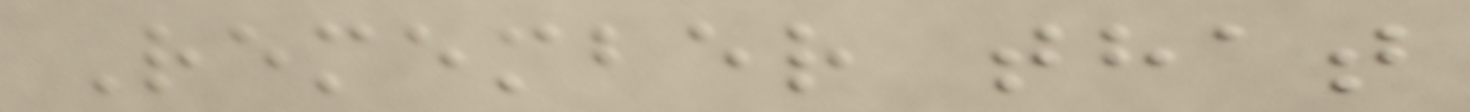Remember that
